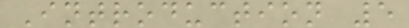Introduction 5
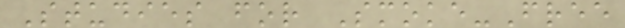Studies for Smoke-Free
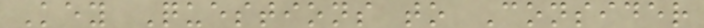Key Questions to Consider
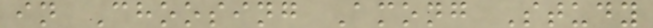in Choosing Among Study
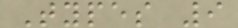Types 9
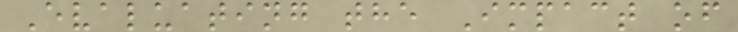Evaluating the Impact of
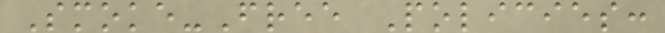Smoke-Free Policies:
